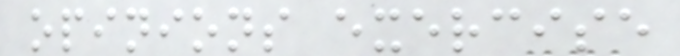opinions exercise
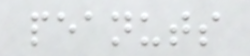peanuts
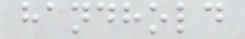handhold
